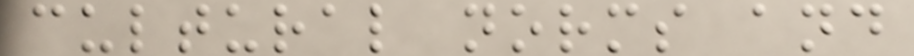cultural norms and
